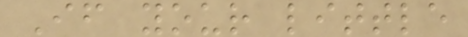If your little
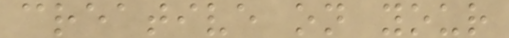creative on your
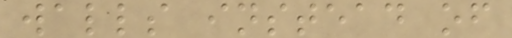walls instead of
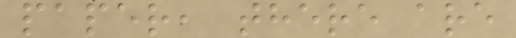paper, there are
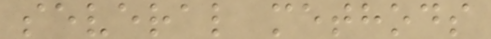several methods
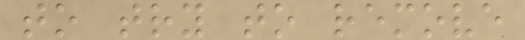to try to remove
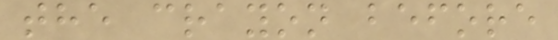the crayon before
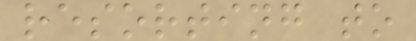resorting to
